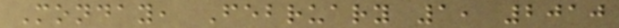Monday, February 1, 2010
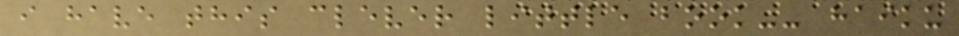i have this clever little book-- haiku
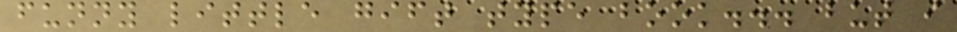funny little gift type book... but i
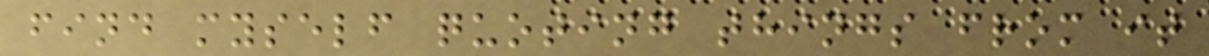find myself quoting things from it
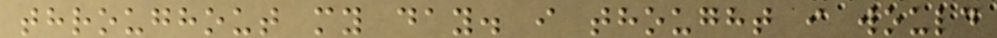throughout my day. i thought i would
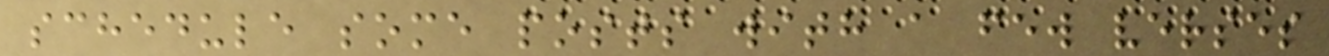schedule some posts with a few verses
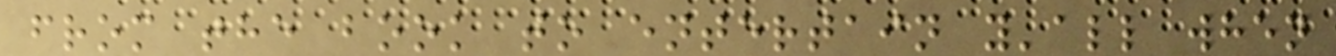from the book to entertain y'all when
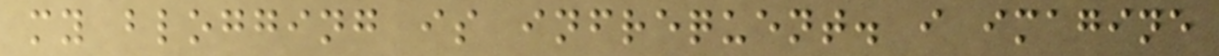my blogging is infrequent. i imagine
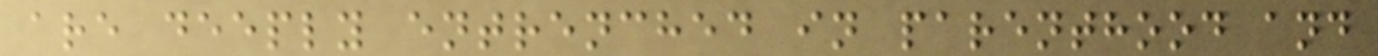are deeply entrenched in parenthood and
